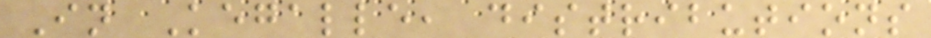In Kegalle, distributions
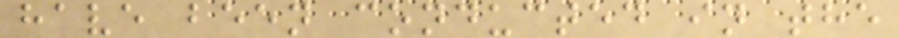have been conducted in the
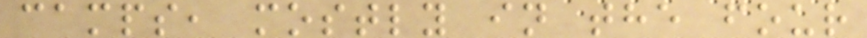camps, mostly in the four
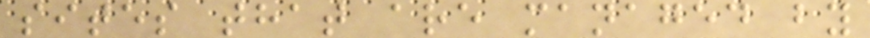sites that are managed by
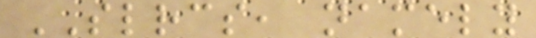SLRCS, namely
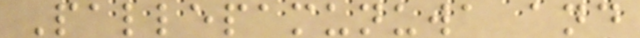Pallepamunuwa and
